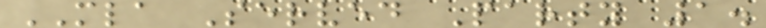MLA Served Party 1.
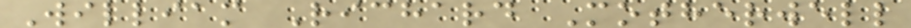William Richard Motherwell
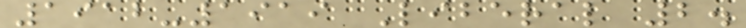1912-1919 Liberal 2.
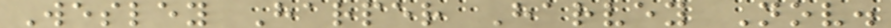Wesley Harper Harvey Nov.
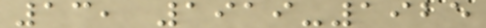13, 1919-1925
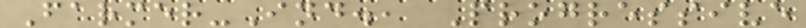Farmer-Ind., Progressive
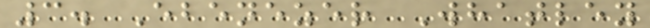3. Ebenezer Whatley
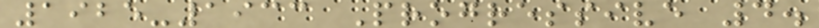1925-1933 Progressive 4.
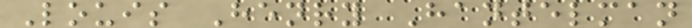Louis Henry Hantelman
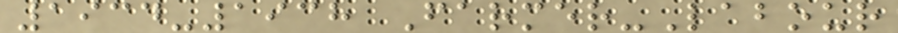1934-1938 Farmer-Labour
